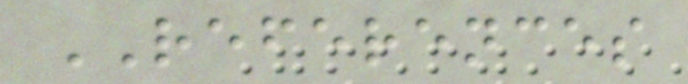REFERENCES
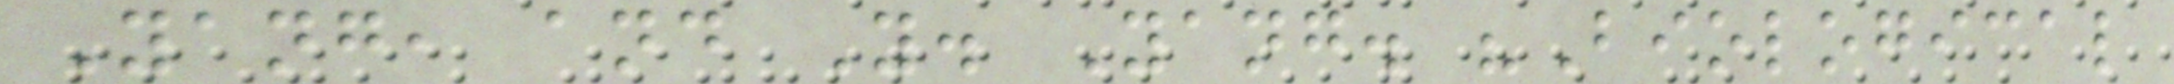Yang, and Y. Yang. "Biological
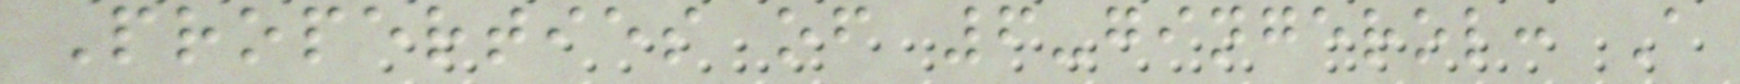Properties of 6-gingerol: A
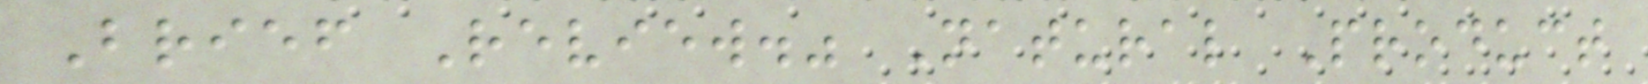Brief Review." Natural Product
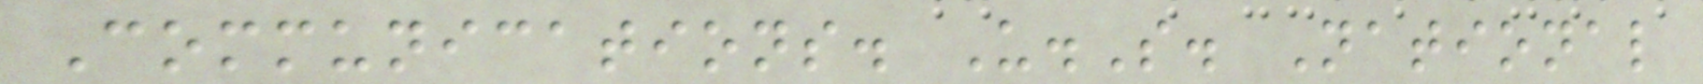Communications. U.S. National
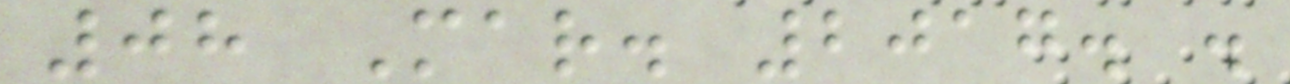08 Mar. 2017. .
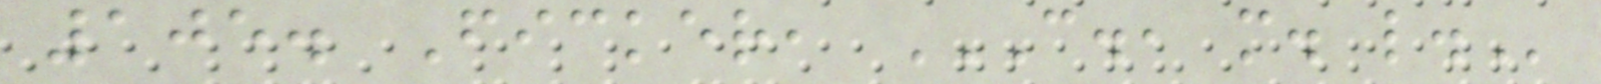105. Ficker, C., M. L.
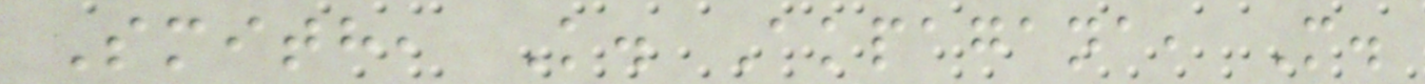Smith, K. Akpagana, M.
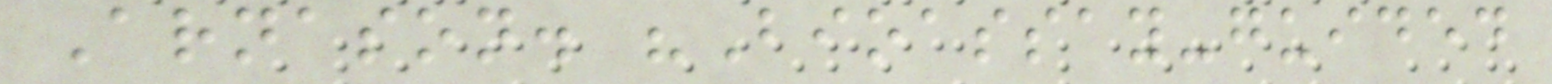Arnason. "Bioassay-guided
